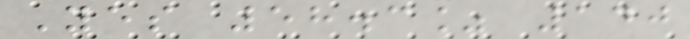Yes 58.3% 140
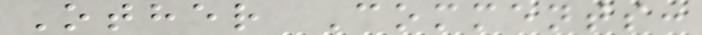Other Comments:
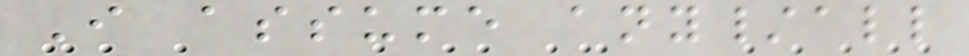I assume any/all
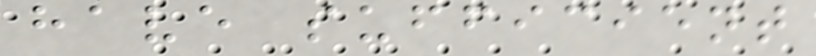have sufficient
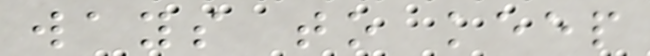ways to keep
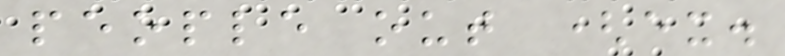people out (ex.
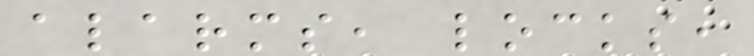alarms, locks,
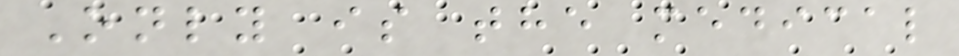Only is the medical
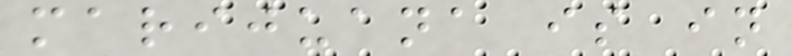marijuana is in
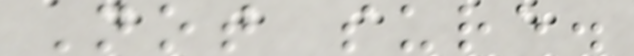Not sure.
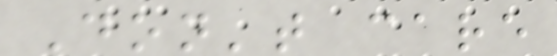Don't care
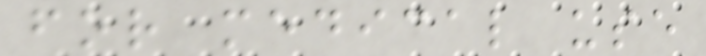for medical use
